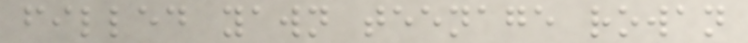filled yawn teenage rowan
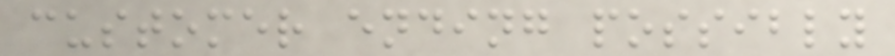customer ending possibly
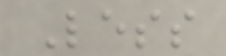Less
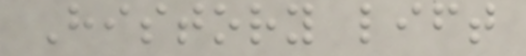History lift
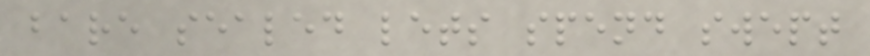bare sealed lets spend swept
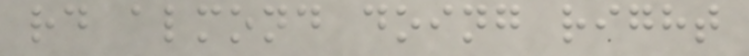rd almond doing right
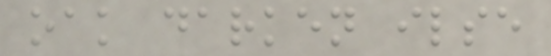oak darken ilse
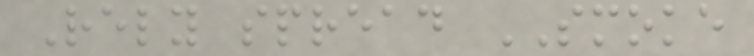Rely spread SMOKE
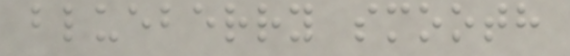blueberry smooth
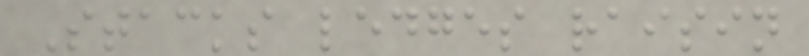Stacks ledges raisin
